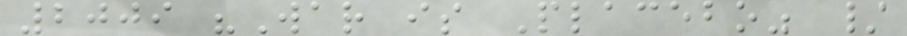2009 "War is Placebo" /
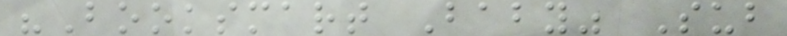"Booksmart Baby" Sub
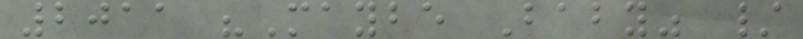2011 "Maybe Baby" /
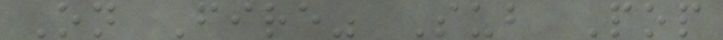On Fire" Sub Pop
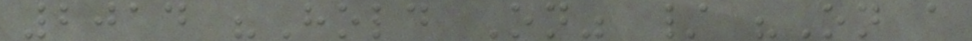2014 "Hold On" / "On a
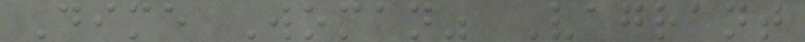Dime Woman" Vagrant
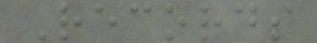Records
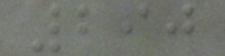290
